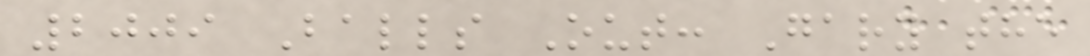2009 Balls Out: Gary the
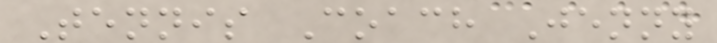Tennis Coach Jenny
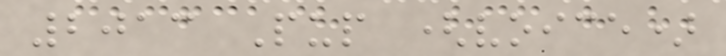2013 Pup (voice)
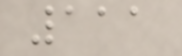111
